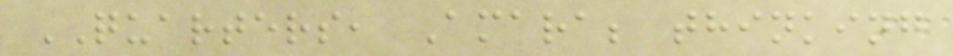QUARTERS, Amara; thinking
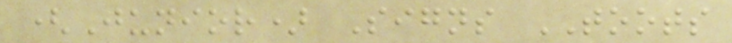(Junior) Signs TOOTS
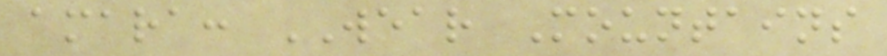amara: WEAR Mountains
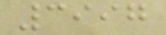3997
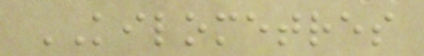KILOMETRES
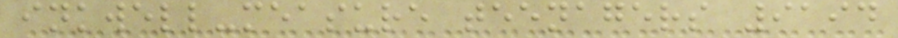inkwell-measure teenagers 9194
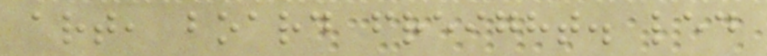art, board freight. led
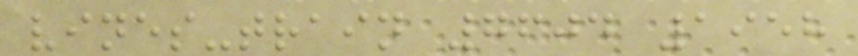vines-train 7604 1958
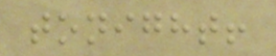tonight!
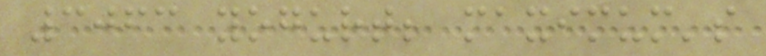3063 yogurt; maximum's
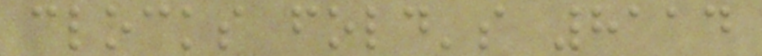clocks fold's 8114
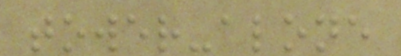tower-alone
